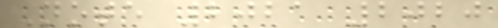Note 2021 2020
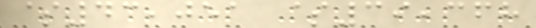$43,051 $39,368
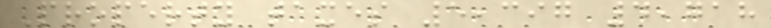Property taxes 5,397 4,718
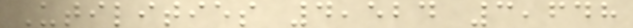Utilities 4,524 3,648
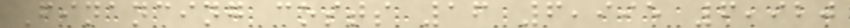Financing costs 16 6,995 6,920
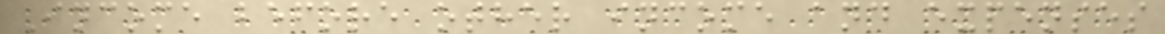Income before other income and expenses
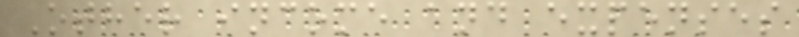Other income and expenses
